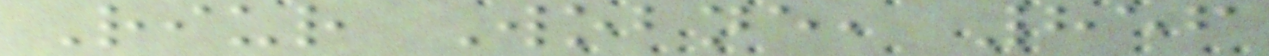Riur Wobne, 856
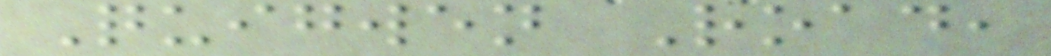Quigwen Road,
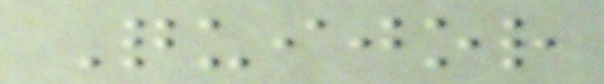Quijor
